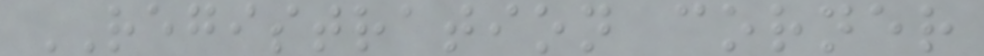REGISTRATION corner
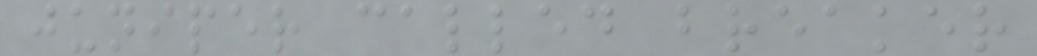juniper called breaker
